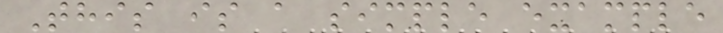This is a simple example
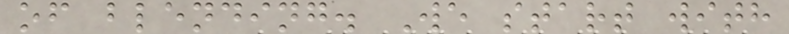of blending. We start with
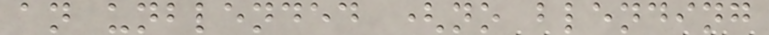an unblended (no blending
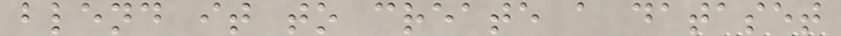blend it to create a dataset
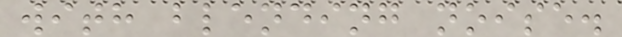with blending noise.
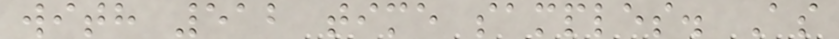with 512 time samples. As
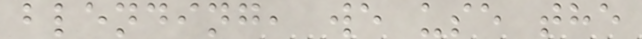blending, we use the
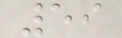59
